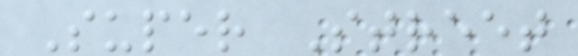Super Street
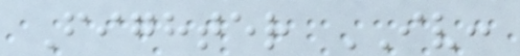Fighter IV:
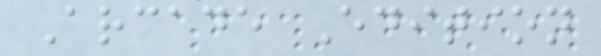Arcade Edition
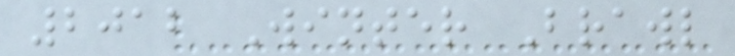2012 Winter Brawl
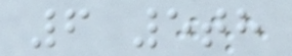6 5th
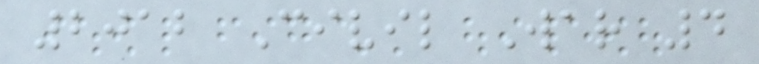2012 Civil War 4
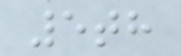5th
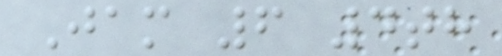Jam 6 4th
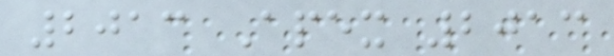2013 Apex 2013
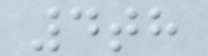4th
